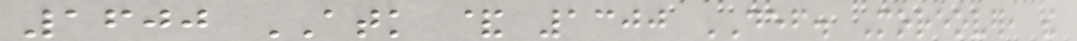1600 ATK & 1300 DEF. Moreover, the
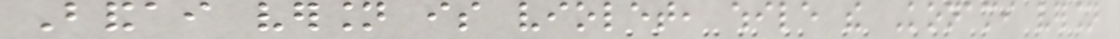Bandai version is violet, while the Konami version
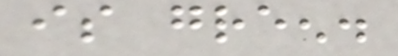is green.
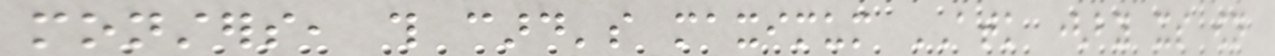monsters, this card's maximum ATK (by its own
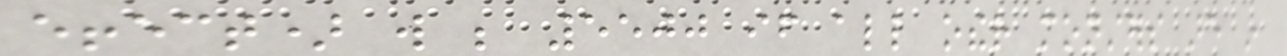effect) will be 5500 if all other monsters are in
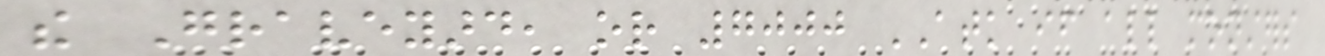the Graveyard, or 7000 ATK if all monsters
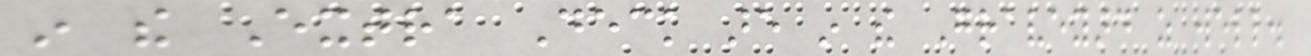in the Extra Deck are in the Graveyard as well.
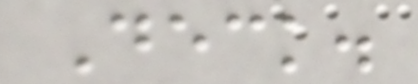Deck.
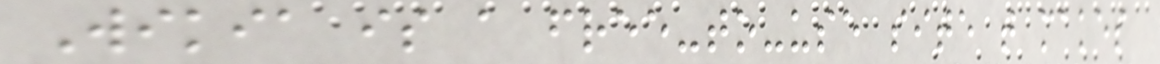Wikia is a free-to-use site that makes
